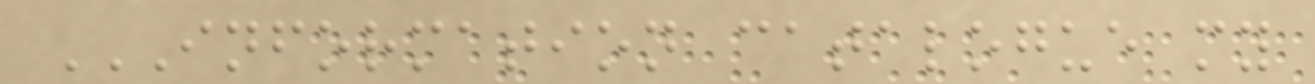INFORMATION CATALOGUE MY
